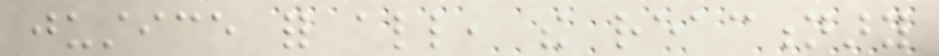justice for all, the reactionary
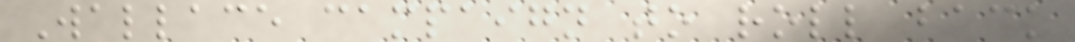Wallace campaign to roll back
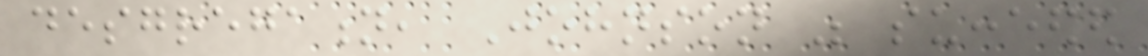desgregation, Johnson was succeeded
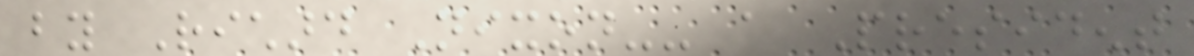by Richard Nixon-- a President
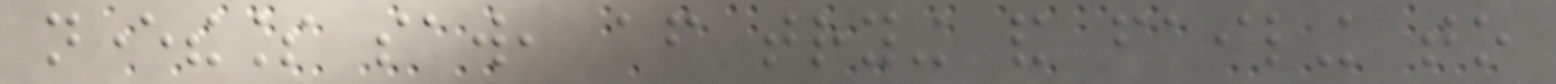nevertheless saw, after trying and failing to
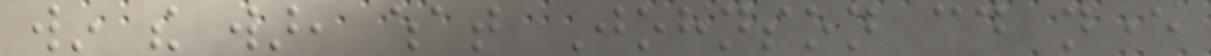win the war, what Johnson could never
